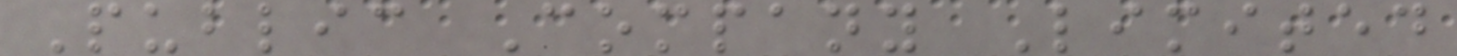Public Company Limited
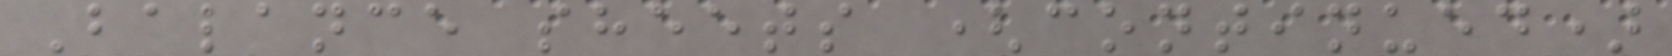Balance sheets (continued)
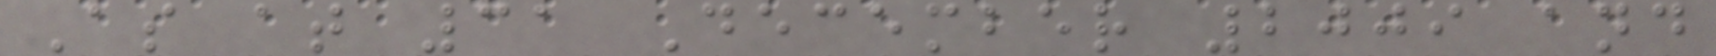As at 31 December 2009 and
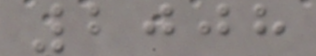2008
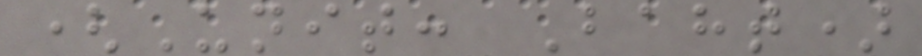(Unit: Baht)
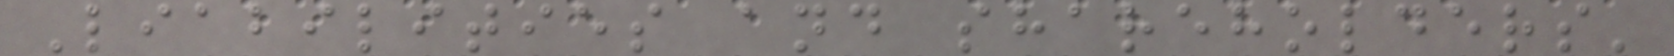Liabilities and shareholders'
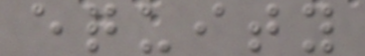equity
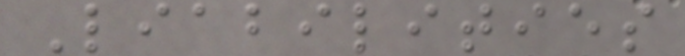Liabilities
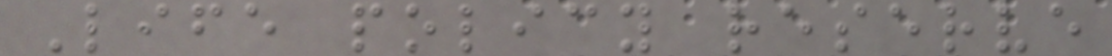Life policy reserve
